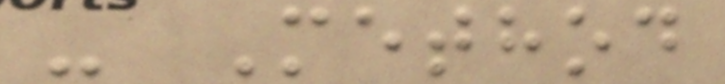- Method
